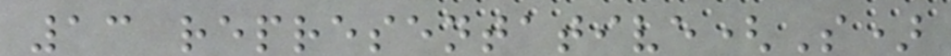13 representative(S)
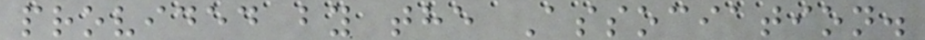provided by the Association.
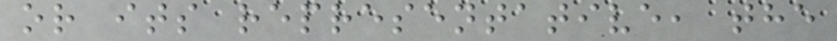or its representative, the
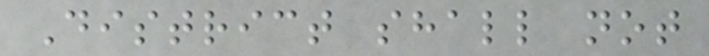District shall not
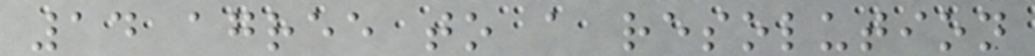14 agree to a resolution
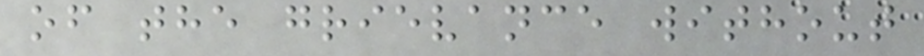of the grievance without
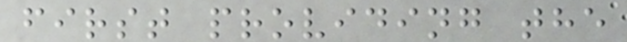first providing the
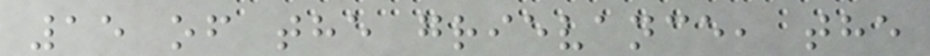15 of the grievance, the
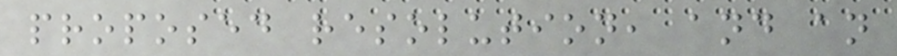proposed resolution, and an
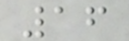16
